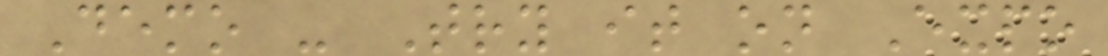Demo - Try it on Expo
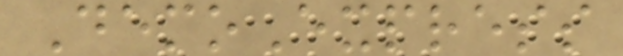DemoExpress
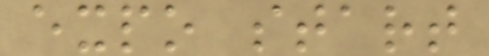expo start
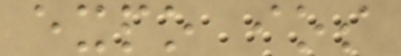expo ios
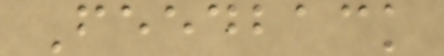Feedback
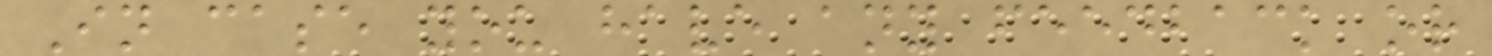In case you have any feedback or
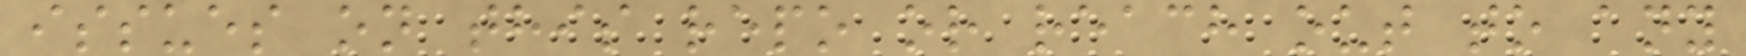issues on this repo or reach out to any
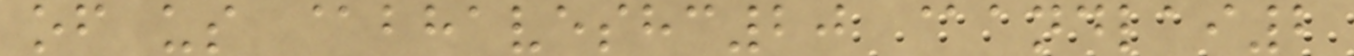of us @bhaveshc20 @andlai2
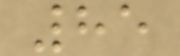85
